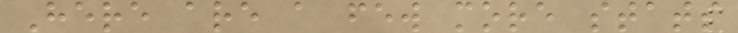Here are a few more stats
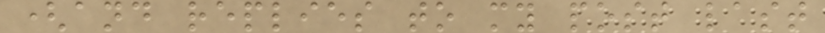(and replies to my post last
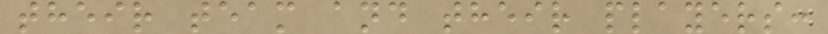their team and their players:
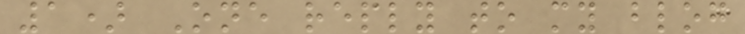1) One reply to my blog
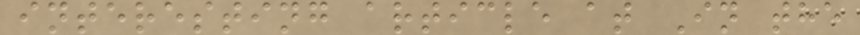interesting article at In the
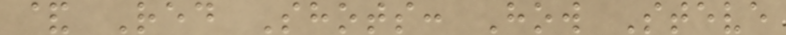& Red Shots: How Steve
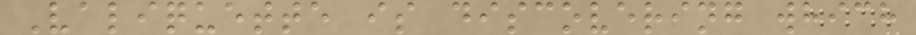Valiquette is discovering which
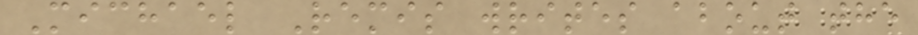Michael Remis writes about the
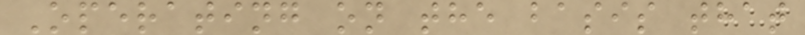Operating on the basis that
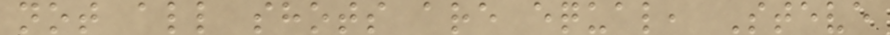not all shots are equal, Steve
